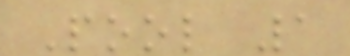Pool 1
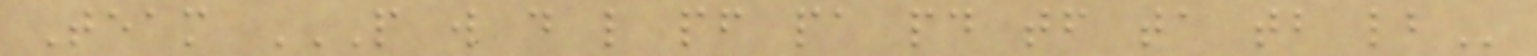Team P W D L PF PA PD TF TA TB LB
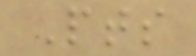Pts
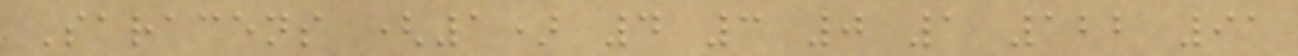Saracens (1) 4 3 0 1 122 91
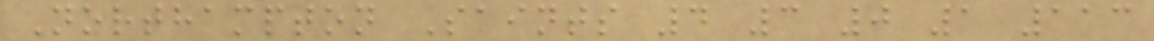Northampton Saints 4 3 0 1 113
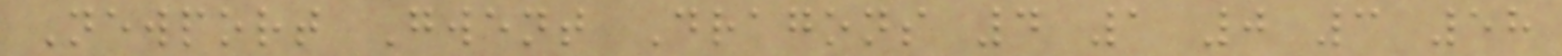Newport Gwent Dragons 4 1 0 3 58
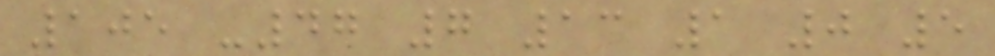105 -47 7 13 1 0 5
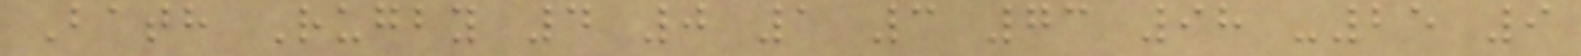Bath Rugby 4 0 1 3 73 98 -25 9
